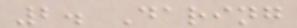2. Daring
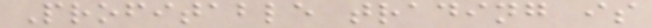Profitable trading is
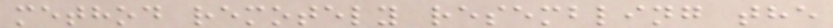method remotely resembling the
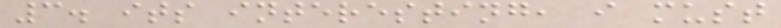3. its interesting, i must
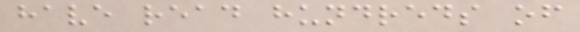have read hundreds of
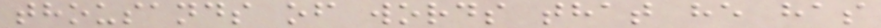thousands of words that he has
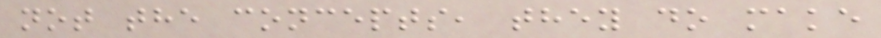not the concepts, they do make
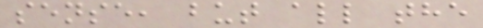sense, but all the
